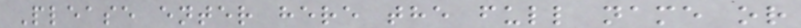Please enter here the full name or
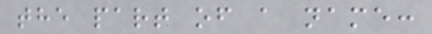the part of a name:
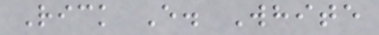Rick E. White
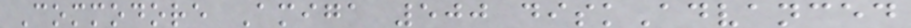Commodore Amiga 500 diskAdvanced
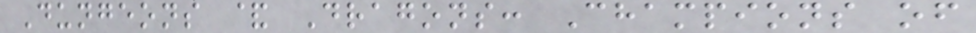Dungeons & Dragons: Champions of
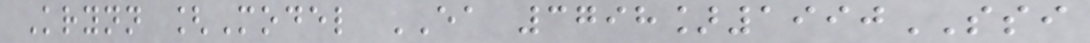Krynn [Model EA 3798]1990SSI
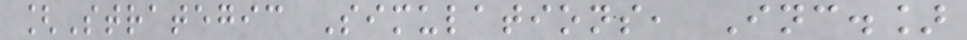[Strategic Simulations, Inc.]
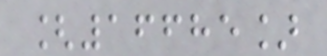[16685]
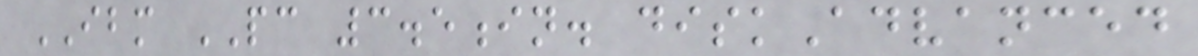IBM PC 3.5in. diskAdvanced
